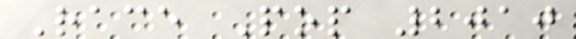Race Pop 2010
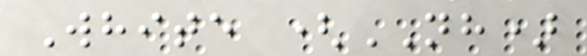White (NH)
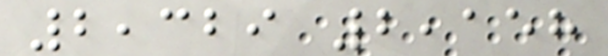2,329 2,158
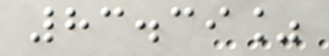83.39%
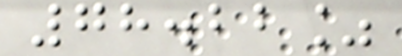78.22%
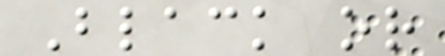Black or
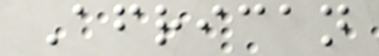African
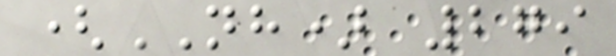(NH) 279
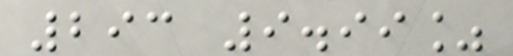293 9.99%
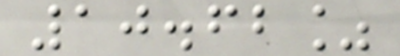10.62%
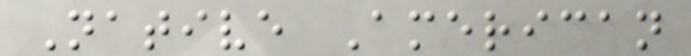Native American
